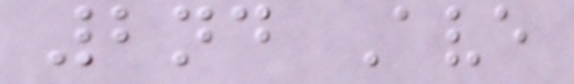2nd Ave
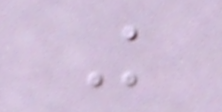K
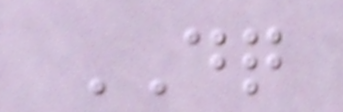DQ
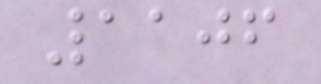1106
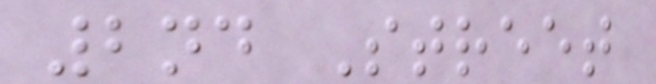2nd Street
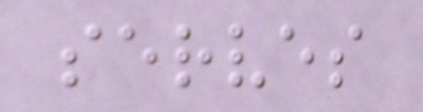serves
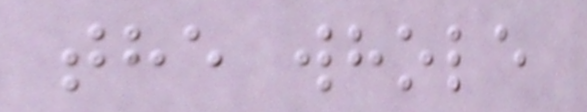the whole
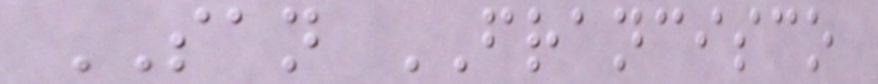SAN FRANCISCO
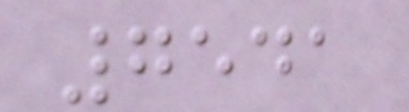7541
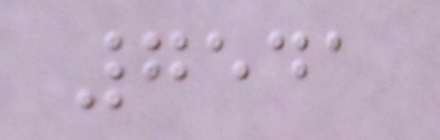7541
